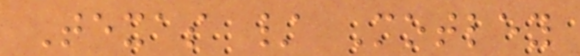Texas / Motley
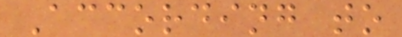According to
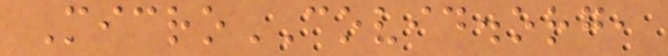MicroCOVID.org,
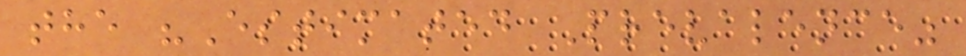the "Estimated Prevalence"
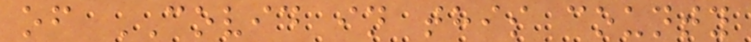of COVID in this county
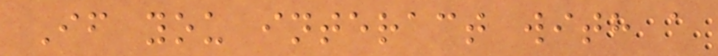If you interact with a
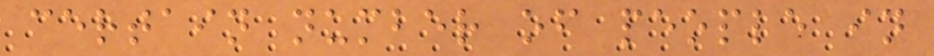certain number of people in
